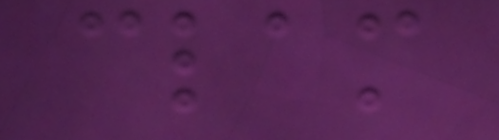clam
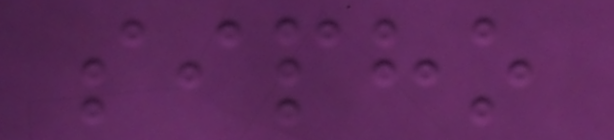sipho
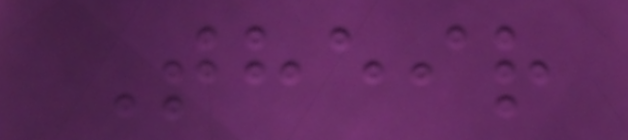Their
